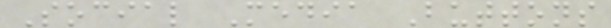Social Media Buttons
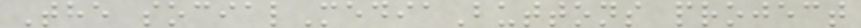The socialMediaButtons project
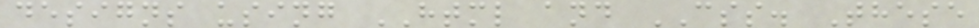designs using HTML and CSS. These
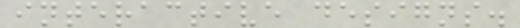interactive designs.
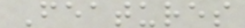Features
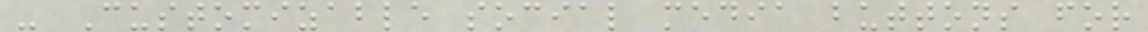- Customizable social media buttons for
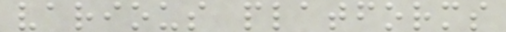various platforms
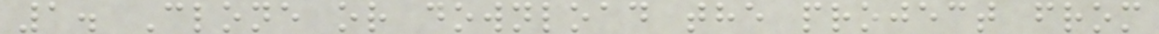1. Clone or download the project from
